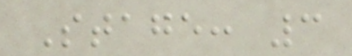Stage: 3
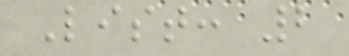List: 2
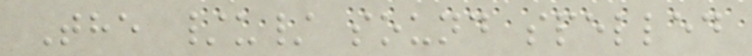The /u/ sound spelled
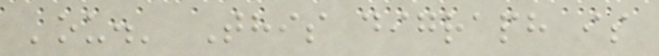'ou.' This digraph is
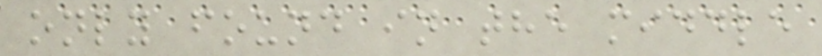only found in the middle
